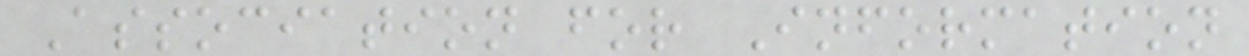Association for Information
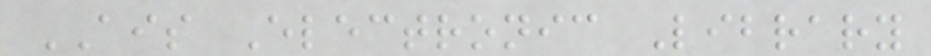AIS Electronic Library
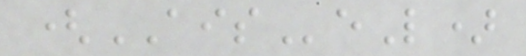(AISeL)
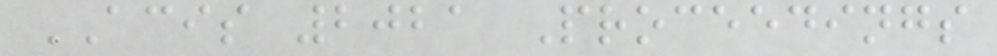ACIS 2021 Proceedings
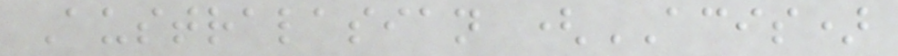Australasian (ACIS)
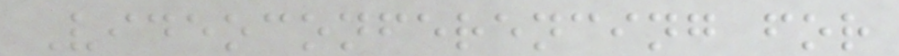Videoconferencing for
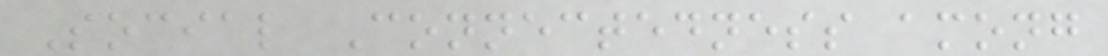Social Connectedness among
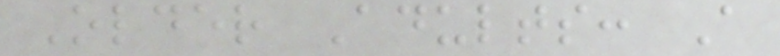Older Adults: A
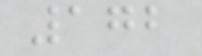172
